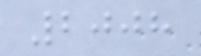2008
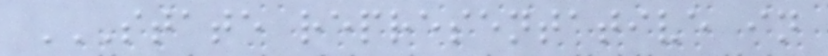STATE REPRESENTATIVE IN
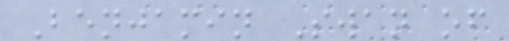Benjamin Swan of
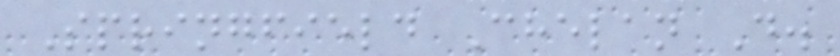Springfield Chelan D.
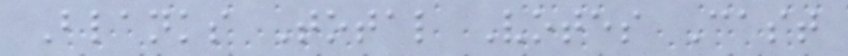Blanks Total Votes Cast
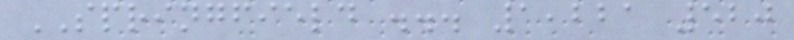SPRINGFIELD ... 1,221 520
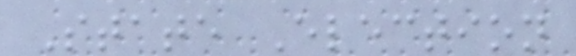State Election
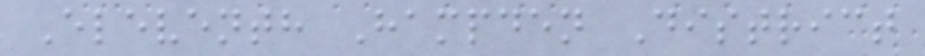Eleventh Hampden District
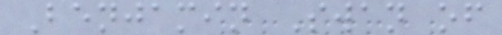Benjamin Swan of
